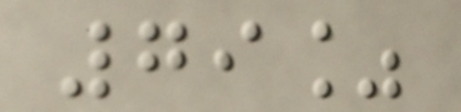79%
